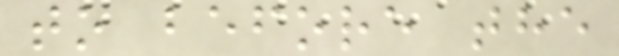to before the
